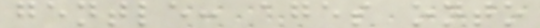gentle: ages onto
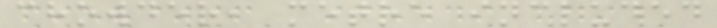chowder, metre included
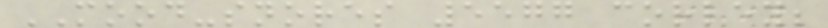MOOD-snores 5577 corley;
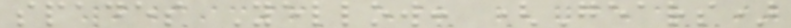spades Yellow: (Gears)
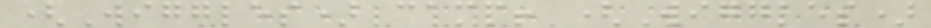(Wiggles) camp! (Wiggles)
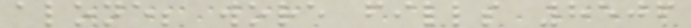alone; wore fills 8506
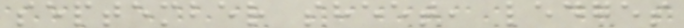september sheet, ledges
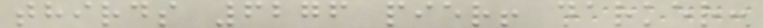thirds 6276 pier! darker:
